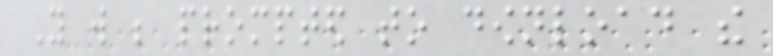You will be prompted to download the
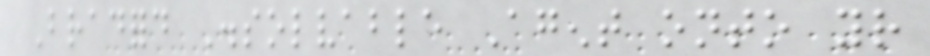Bradford Dissolvable Agent onto your
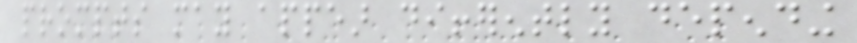prompts may appear differently depending
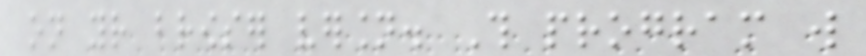on your browser version. This program will
